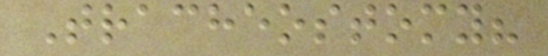Tracheostomy?
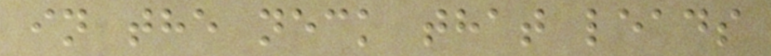in the neck that leads
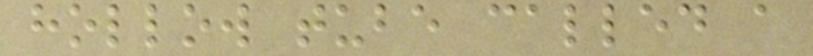hollow tube called a
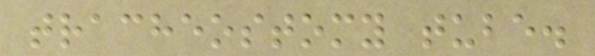tracheostomy tube.
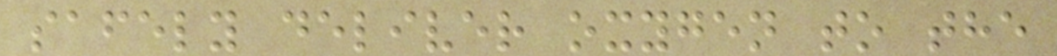safely deliver oxygen to the
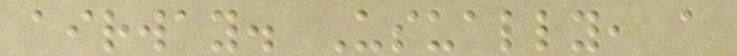airway. Usually, a
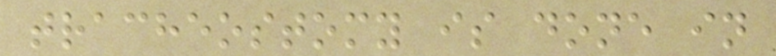tracheostomy is done in
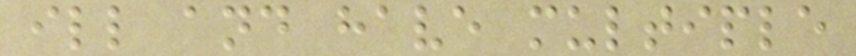ill and have multiple
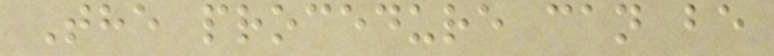The procedure can be
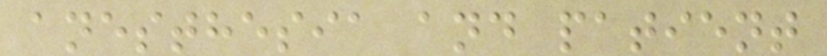anesthesia and patient
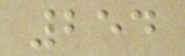254
